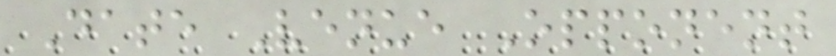Date Venue Opponent
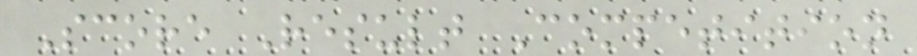Score Result Competition
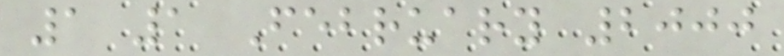1 1 February 2000
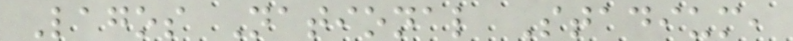Lagos National Stadium,
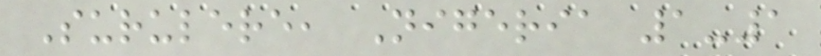Surulere, Nigeria 1-1
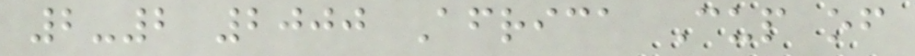2-2 2000 Africa Cup of
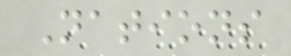Nations
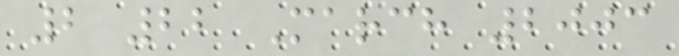2 22 March 2003
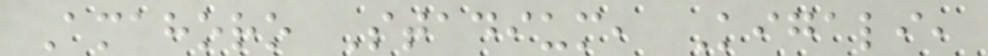Amahoro Stadium, Kigali,
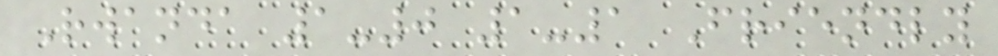Rwanda 1-0 1-1 Friendly
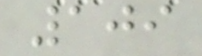109
